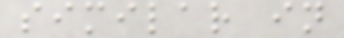similar in
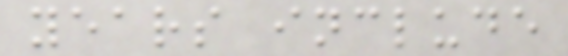years include
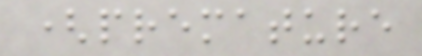(premature
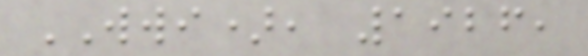WWI), 1926,
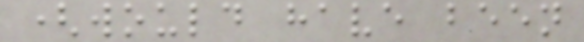(would have been
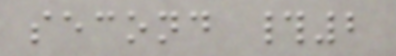second #2
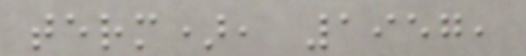term), 1957,
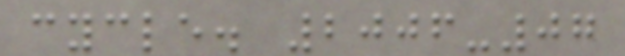cycle. 2006-07
